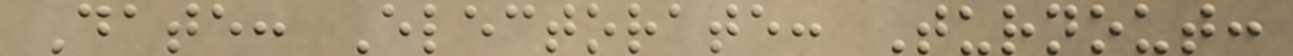Date: Electorate: Turnout:
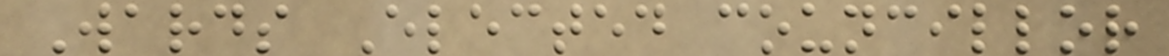Wards Elected councillor
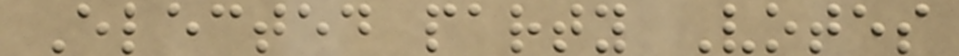Elected party Votes
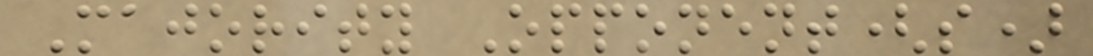Majority Opponent(s)
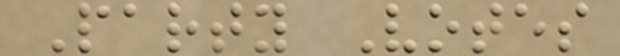Party Votes
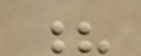?
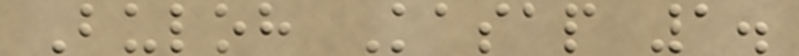Buloh Kasap 1.
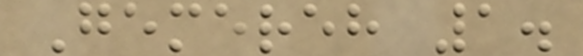Gemereh 1.
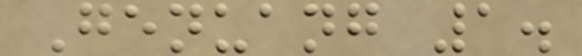Genuang 1.
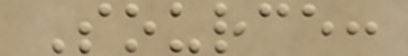Source:
